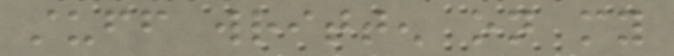stuff written on my
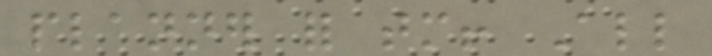planner for tomorrow! All
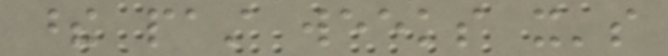these past weeks it's
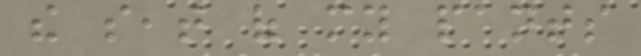the seat of my pants
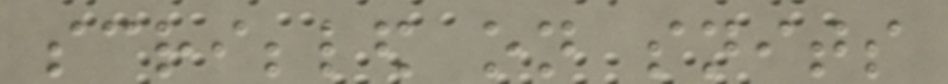scribbled on snits
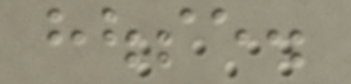house.
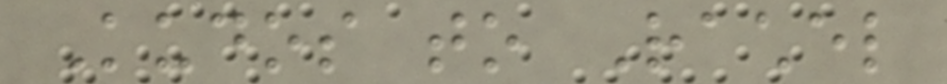Kudos to Rachel
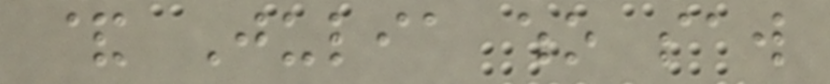& Julia who saw
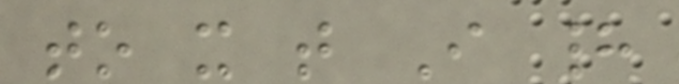to it that I had
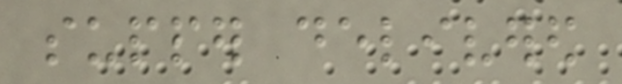supper delivered
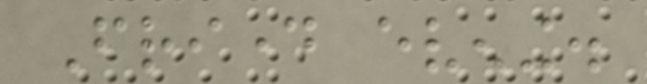Friday evening.
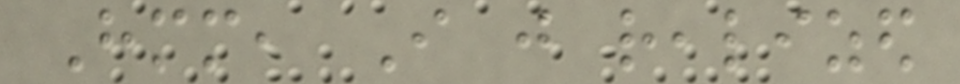Hmm, I just realized
